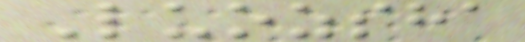Luozsha
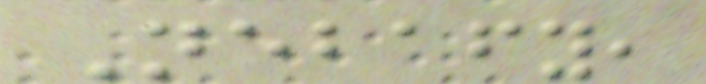Nebafy,
